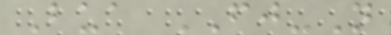Bua FJ-N
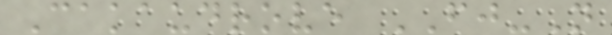Cakaudrove FJ-N
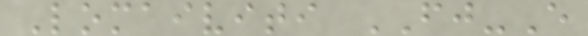Lomaiviti FJ-E
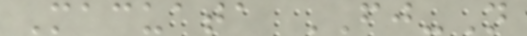Macuata FJ-N
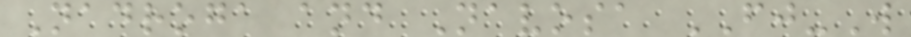Nadroga and Navosa FJ-W
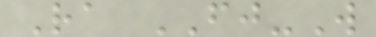Ra FJ-W
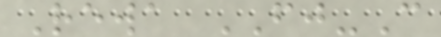Rewa FJ-C
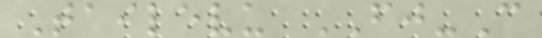Tailevu FJ-C
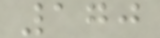170
